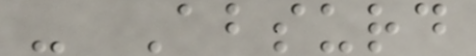- Absurd
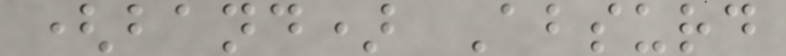(band) Absurd
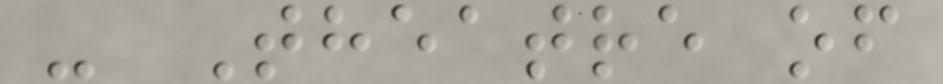- Theatre of
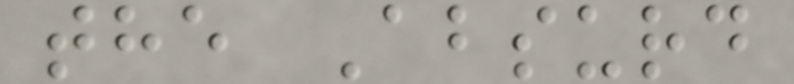the Absurd
